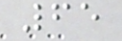65
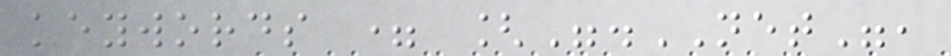keywords = [".NET",
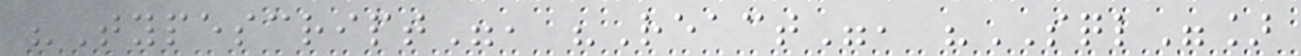"Typescript", "React", "SQL"]
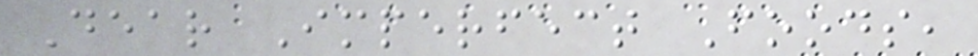Dear Imperfect Foods,
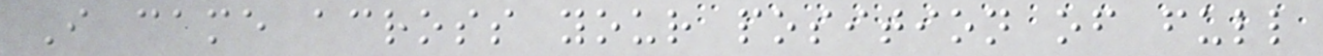I came across your position of full
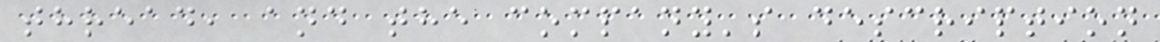thread, and the company's description
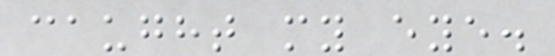caught my eye.
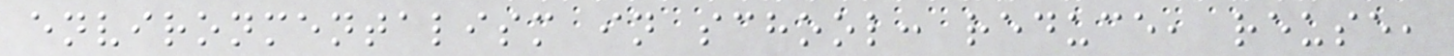environmentalism in school: reduce, reuse,
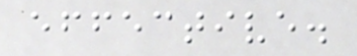effective.
